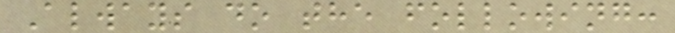Always do the following:
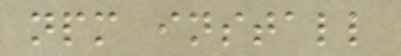npm install
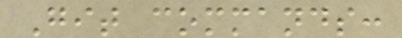Git commands:
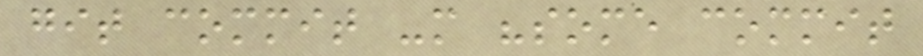git commit -m "some commit
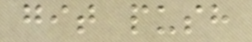git push
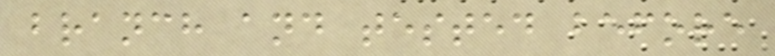branch and tested before
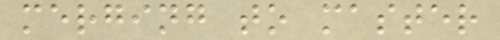merging to master
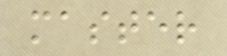master
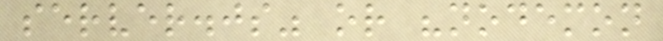server.js" or "nodemon
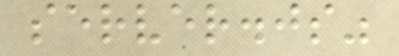server.js"
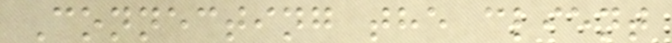Connecting the client
